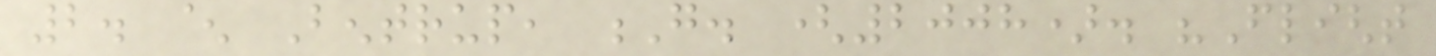2. ^ Bentrup, G. (2008). "Flight
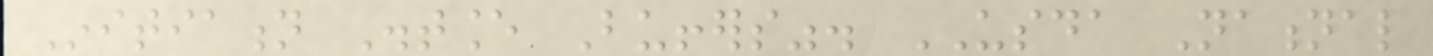Initiation Distance Buffers". USDA National
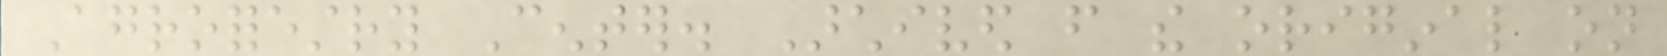Agroforestry Center. Archived from the original on
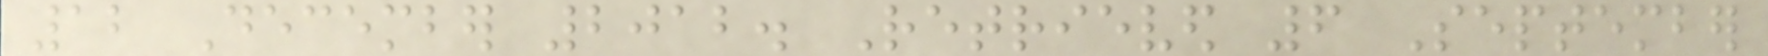12 December 2012. Retrieved 6 September
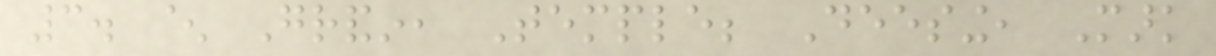3. ^ Grandin, Temple; Deesing, Mark
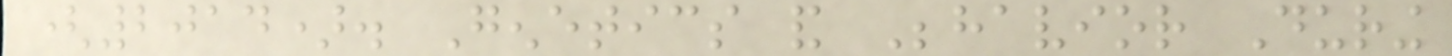(2014). Genetics and Behavior During
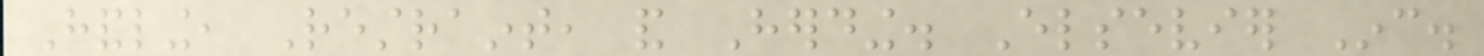Handling, Restraint, and Herding. Elsevier Inc.
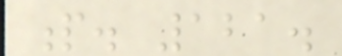p. 121.
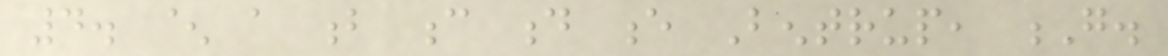4. ^ a b c d e Bentrup, G.
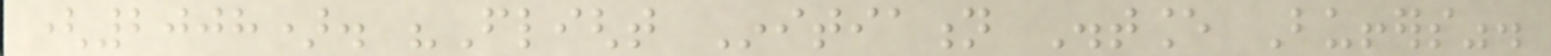(2008). "Flight Initiation Distance Buffers".
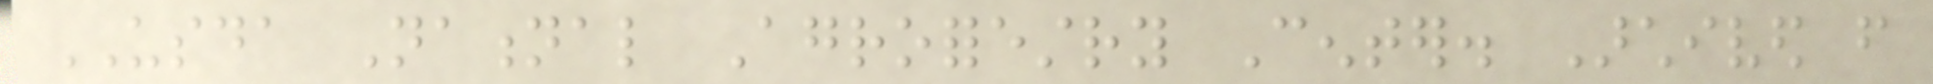USDA National Agroforestry Center. Archived from
